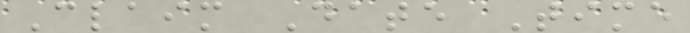Claim Date Time
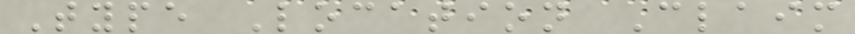Type Location Claim
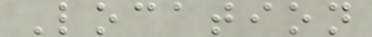Location
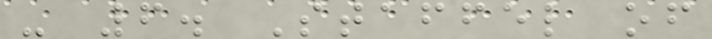- 6. Staffel of
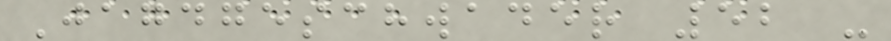Jagdgeschwader 52 -
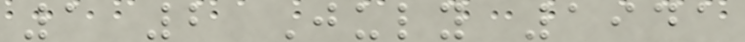1 2 July 1941
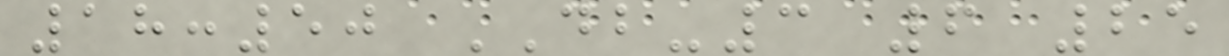18:50 DB-3 6 25
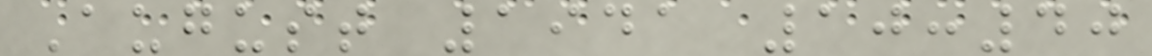August 1941 10:40
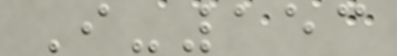I-153
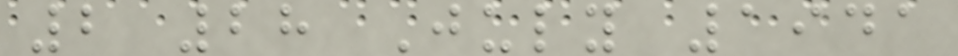2 28 July 1941
